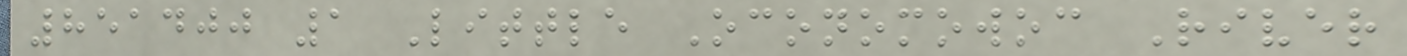851400 1 Little Oconomowoc River
